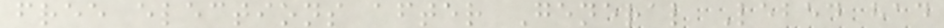free elections after General Lebed had
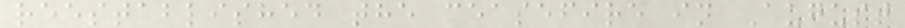reestablished the ceasefire in August
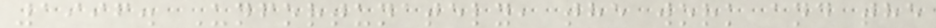1996. Unfortunately, the work and the
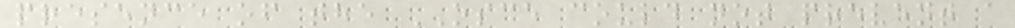presence of the OSCE could not prevent a
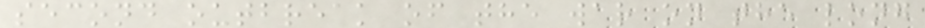second outbreak of the war on the long
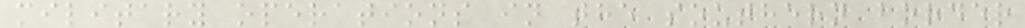military operations in the southern border
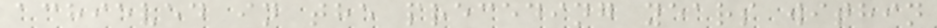achieved in the preceding years within
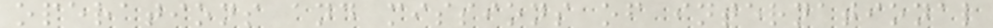operations and missions of international
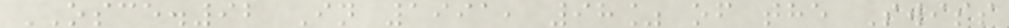OSCE.92 In 1991, 98% of the Swiss
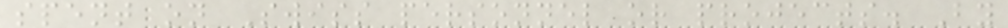spent on Swiss personnel or projects. By
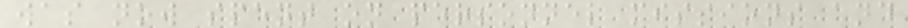was now spent on personnel missions and
